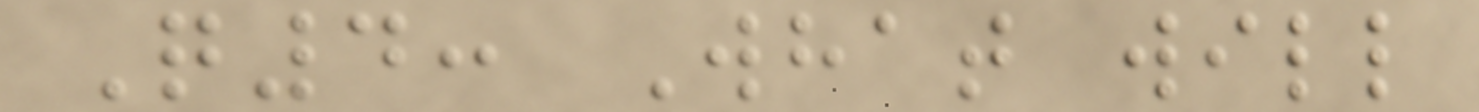Q4: What will
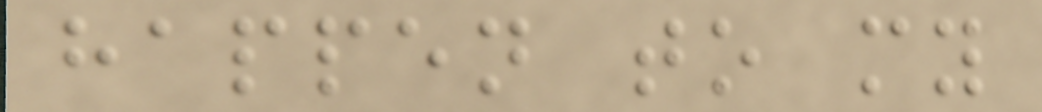happen to my
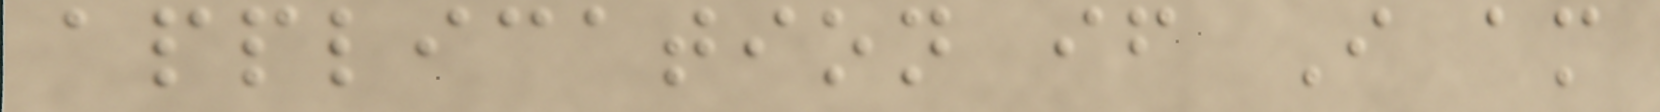application if I am
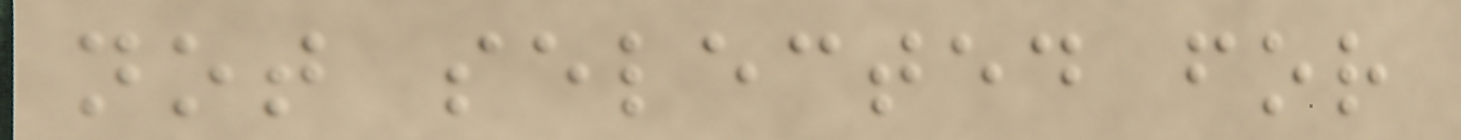not selected for
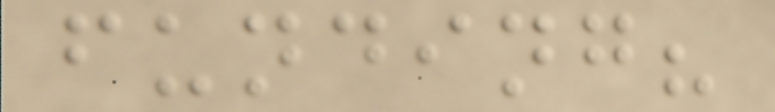funding?
